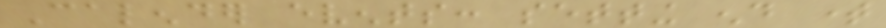Calender events: setting end time
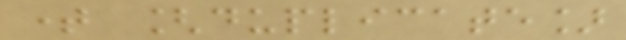time [duplicate]
